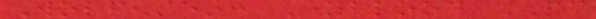Wolfenstein: Youngblood PC
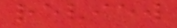review
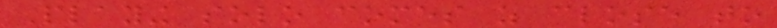Playing solo comes as close to
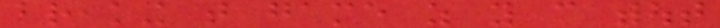breaking that game as you can without
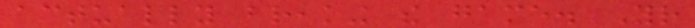actually breaking the game. Your
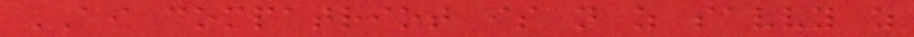AI compatriot is not as savvy as
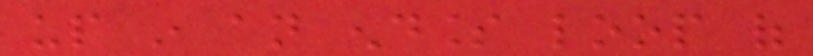up in an endless loop of
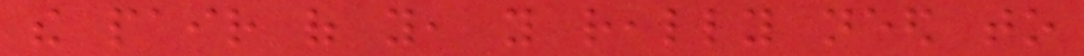the pair of you, you really need to
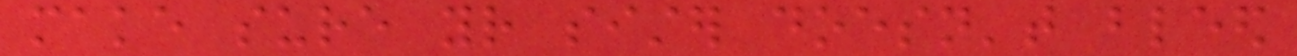make sure your sister doesn't bleed
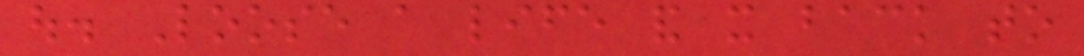out. Loose a life and it back to
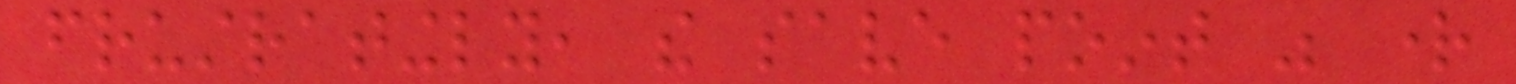frustratingly, the save point was right
